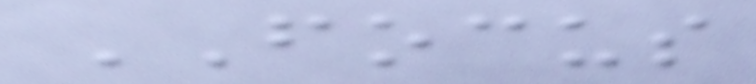FOCUS
